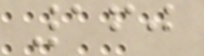160
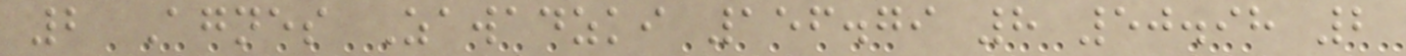2 Agnes Zawadzki 156.79 8 50.98 2
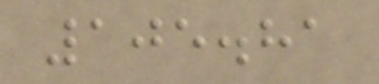105.81
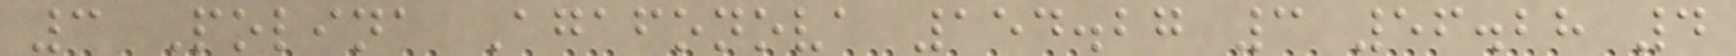3 Polina Agafonova 154.27 3 56.28 4
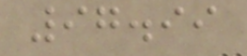97.99
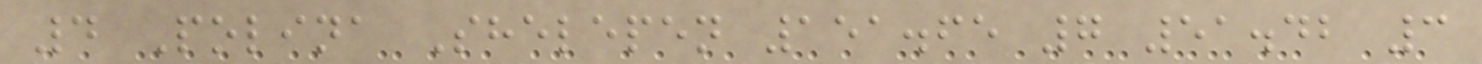4 Polina Shelepen 151.65 7 51.42 3
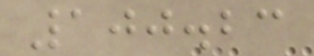100.23
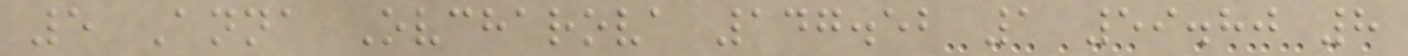5 Anna Ovcharova 147.52 1 59.80 8
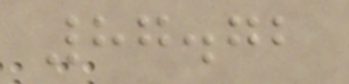87.72
